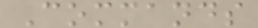Commands
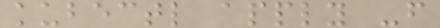kubectl apply -f
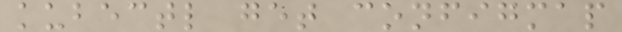kubectl get configmap
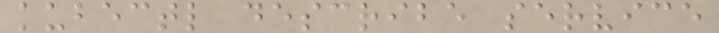kubectl describe service
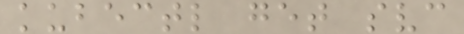kubectl get svc
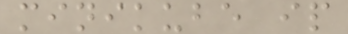minikube ip
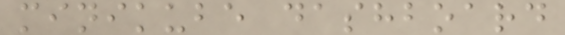minikube dashboard
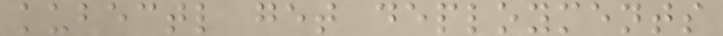kubectl get deployments
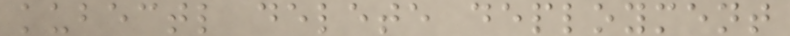kubectl delete deployment
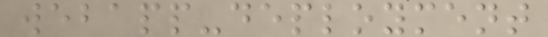webapp-deployment
